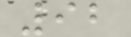92
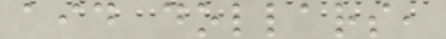aid dollars,
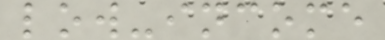low-income
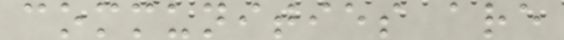communities are
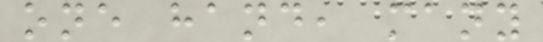one hand, many
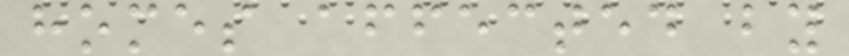homes affected by
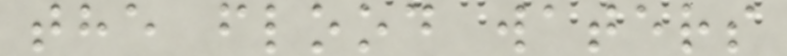the flood waters
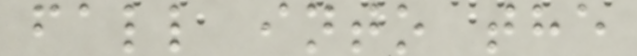fall into the
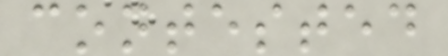contested
